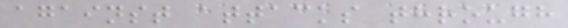against attacks through
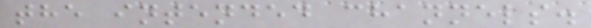the intended channels.
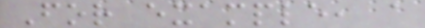For example, a
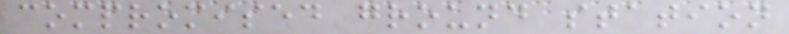compromised ground station
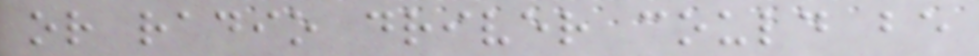or radio driver could be
